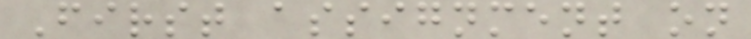First assignment on
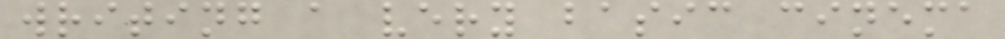writing a very basic cinema
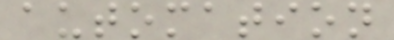automation
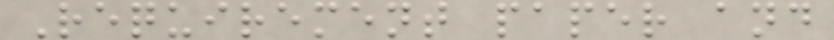Requirement paper and
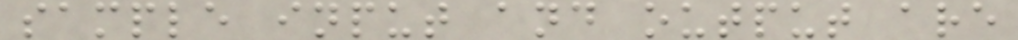sample input and output are
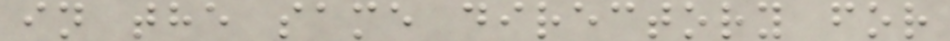in the same directory for
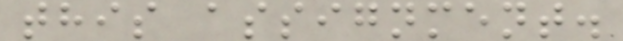this assignment.
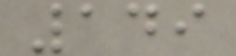149
